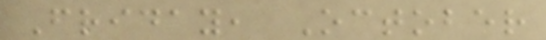Friday, October
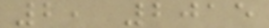2, 2015
